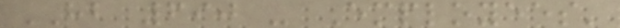HB 690 - Employees'
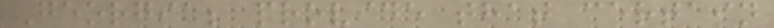Georgia; provide that certain
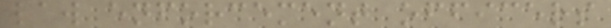law enforcement officers
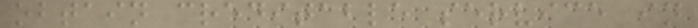obtain creditable service in
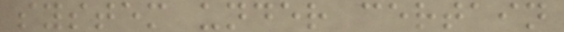system under certain
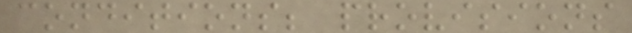conditions; provisions
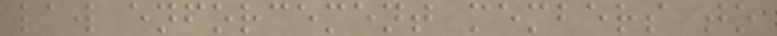law enforcement members to
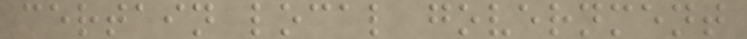certain local government
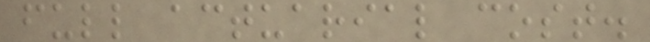full actuarial cost.
